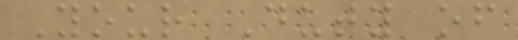Your Duty of
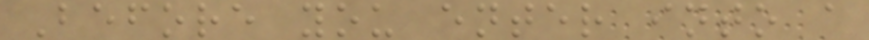Before you enter into a
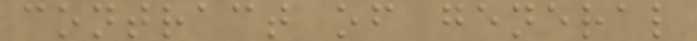contract of general
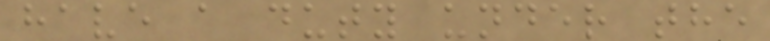have a duty under the
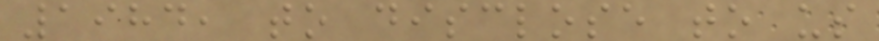1984, to disclose to us
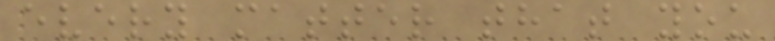every matter that you
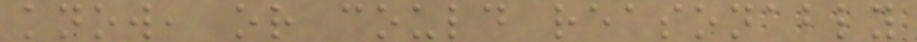know, or could reasonably
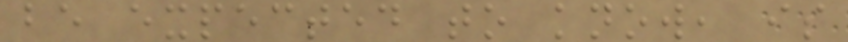be expected to know, is
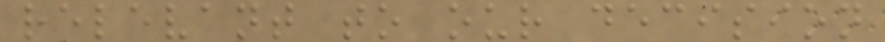relevant to our decision
